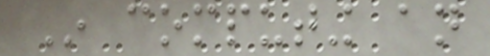In computing an
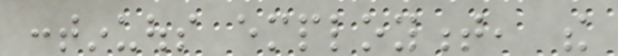continuous employment, the
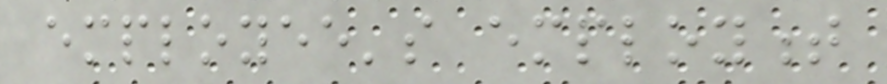employee's employment
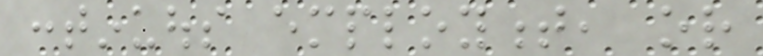continuous employment, or
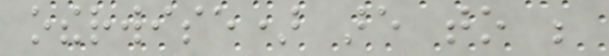otherwise) are to be
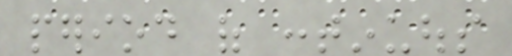period of continuous
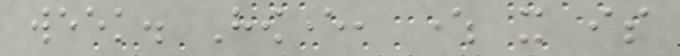week. However, where it is
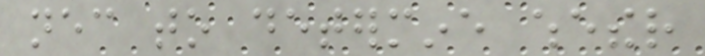necessary to determine whether
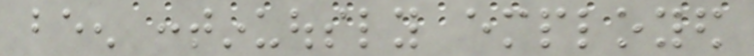been continuously employed
